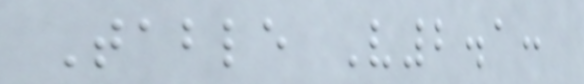Table V2.1:
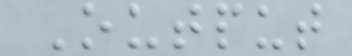Output
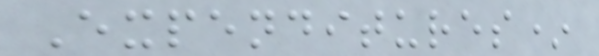Expenditures*
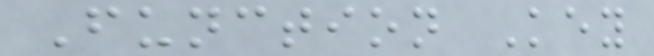Function Key
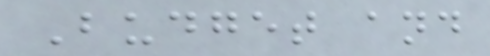Budget and
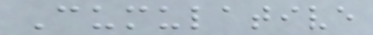Cumulative
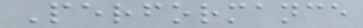Performance
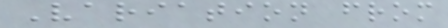Variation from
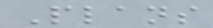Plans
